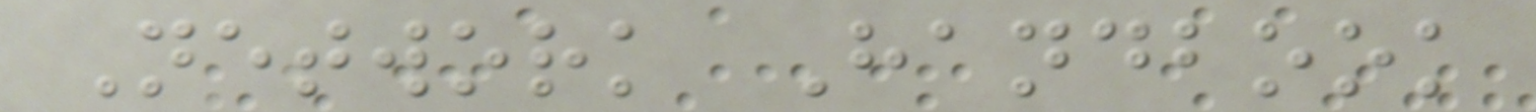Network Handbook
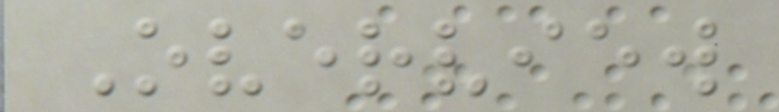Overview
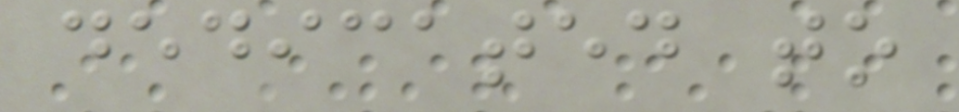dedicated to
